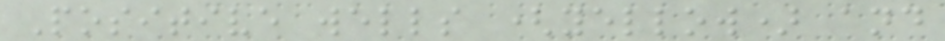Positive wells (yellow) and
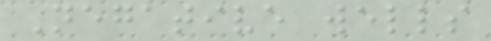Negative wells
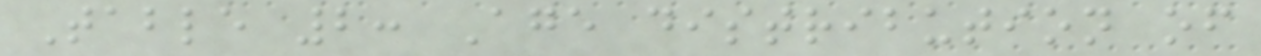Table 2: Age distribution of
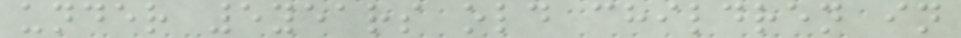under 5years old children in
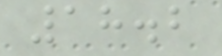18.2
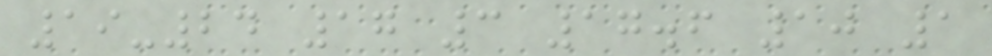19-24 17 3 17.6 10 1
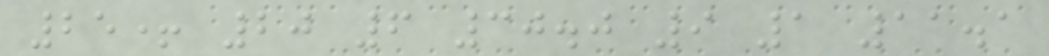25+ 20 6 30.0 9 1 11.1
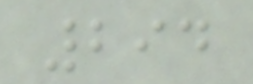294
